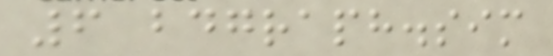6 bdgraph.sim
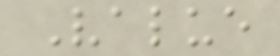Value
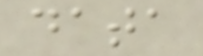data
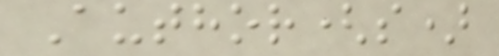Author(s)
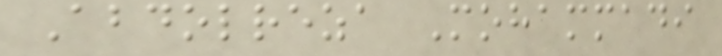Abdolreza Mohammadi
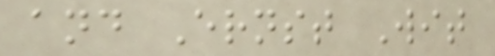and Ernst Wit
